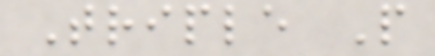Triple P
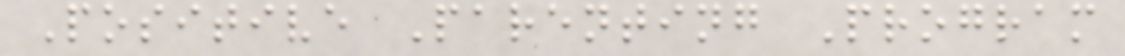Positive Parenting Program
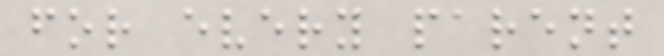for every parent
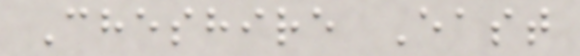Cheshire East
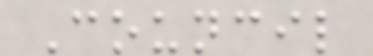Council
